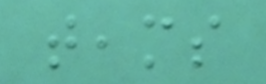teams
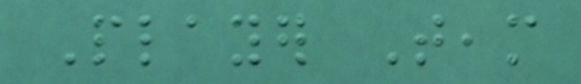Player Team
